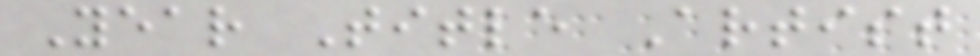Year Title Artist
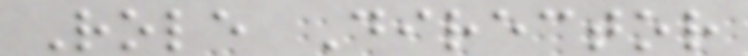Role Director
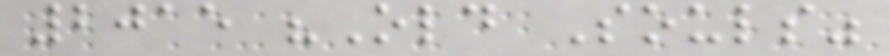2015 "Old Souls"
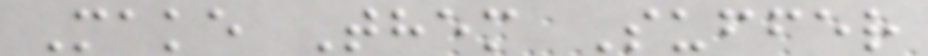Make Them Suffer
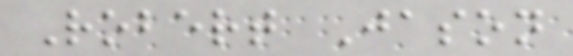Robert Jason
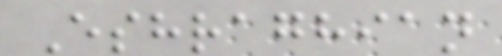Eshraghian
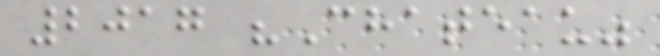2017 "Chateau"
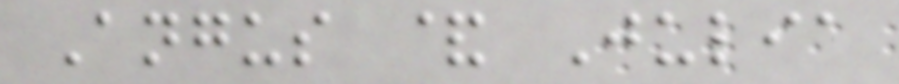Angus & Julia
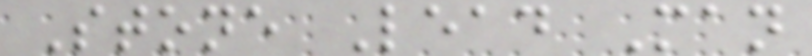Stone Lead Man
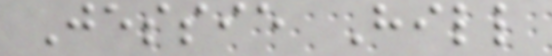Jessie Hill
